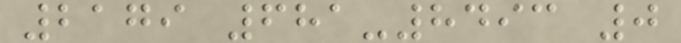2179 681-8493 0
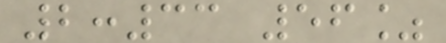2:33 56%
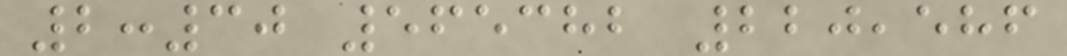2:30 565382 220,586
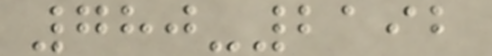780-2192
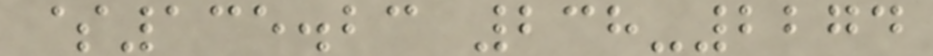$135.23 238-2274
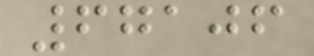67106
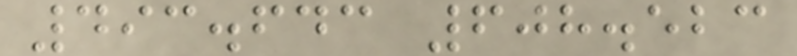493.643 608.523
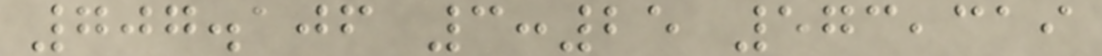707.106 3:25 573,319
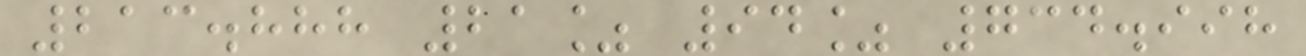213.888 21% 94% 734.998
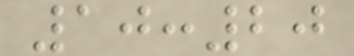10:20
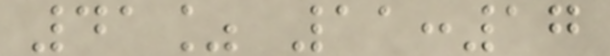41% 11:17
